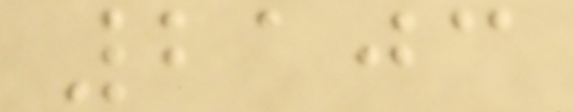2103
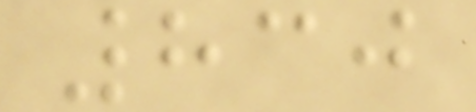830
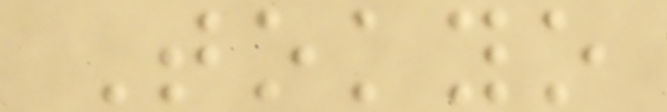Tokyo
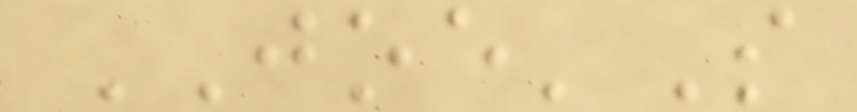JOE'S
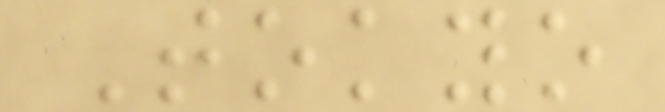Tokyo
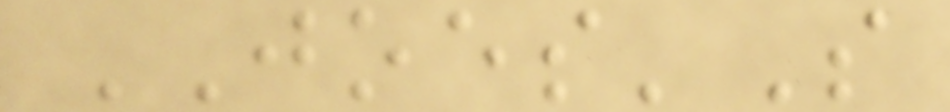JOES'S
